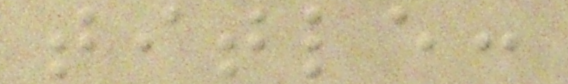title:
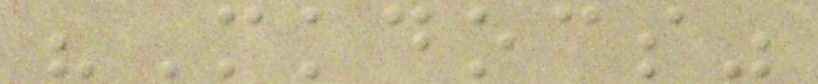"Mkdocs"
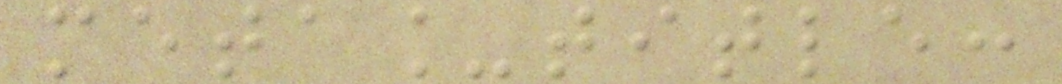meta_title:
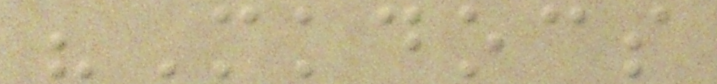"Mkdocs
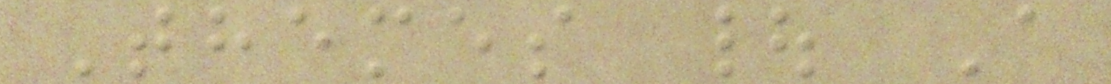Themes | A
